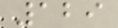129
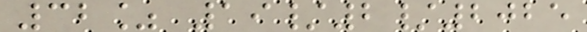32% 19/2/2025
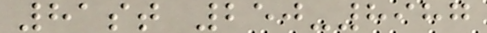81st 250-8987
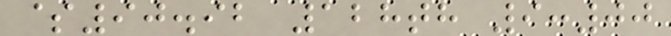$90.92 128th 9:00
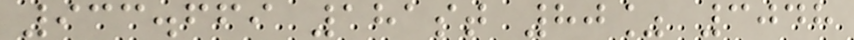933.669 181st 80% 3048
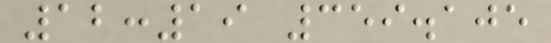12:19 359.105
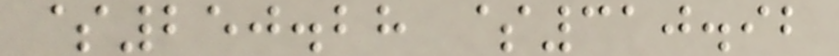$250.28 $310.92
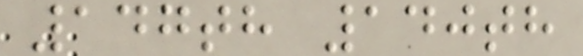147th 140th
